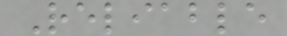Reliable
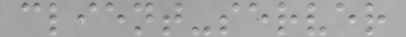client-server
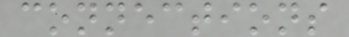connections
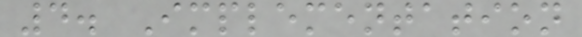4. Implementation
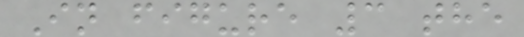In figure 3 the
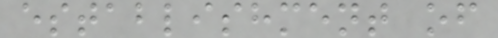establishment of
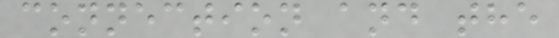connection and the
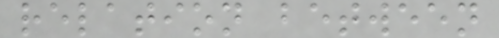relation between
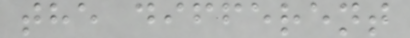the different
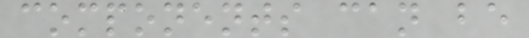components can be
